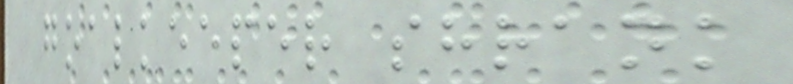goalkeeper shrank
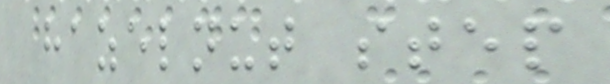hazelnut step
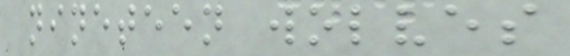nineteen wolves
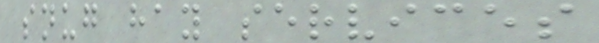snug hay services
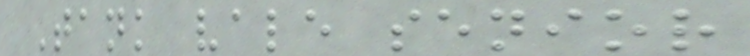Tank vale senior
